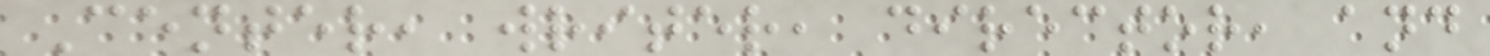Center, writer, director, and
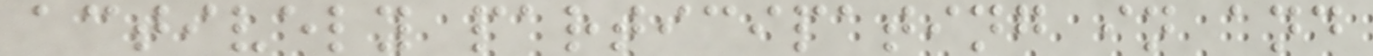actively participating in and
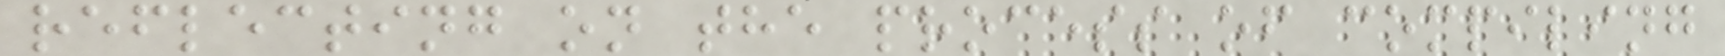reflecting on the process of compiling
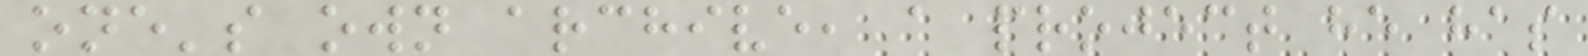one's own archive, a project he has
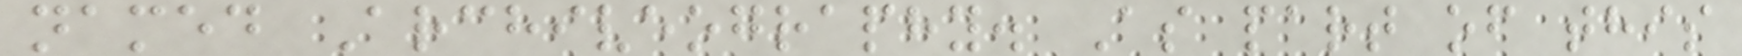named Archiveography. As part of this
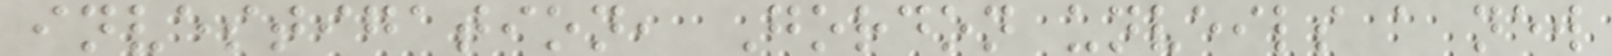investigation, Gordon unveils a new
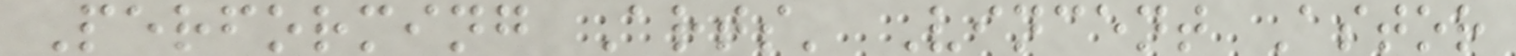Performing Arts' Vincent Astor
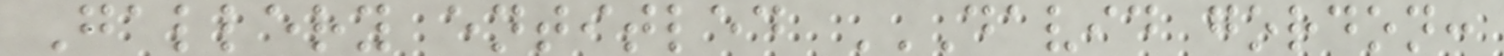Gallery entitled DAVID GORDON:
